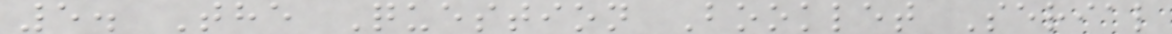5. The Question Booklet Serial
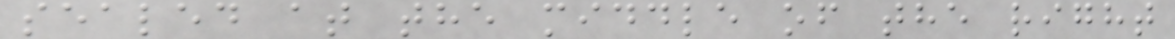sealed at the middle of the right
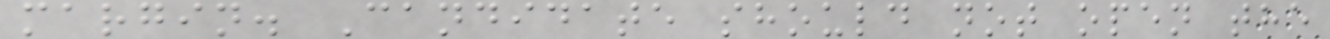margin. Candidate should not open the
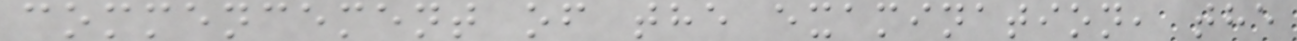commencement of the examination, the
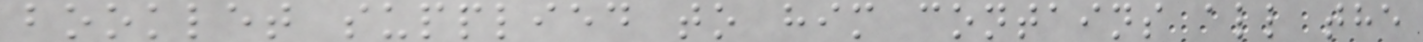booklet supplied to him contains all the
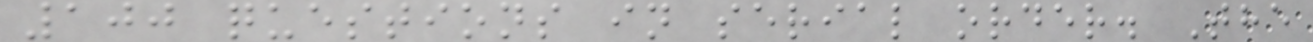100 questions in serial order. The
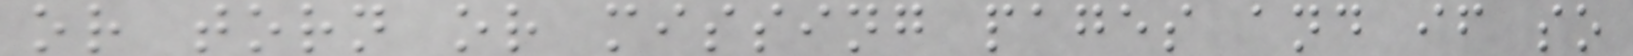or torn or missing pages and if so
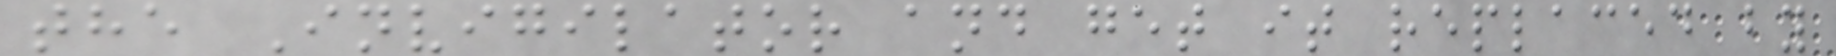the Invigilator and get it replaced by
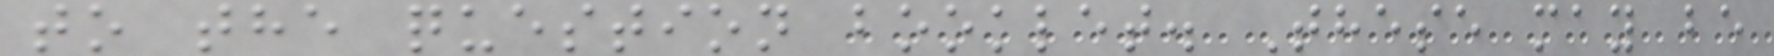to the question booklet. These may be
